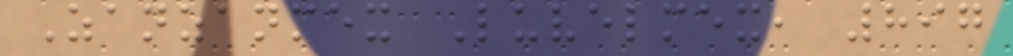Zanzanmex Luvelmex, 897
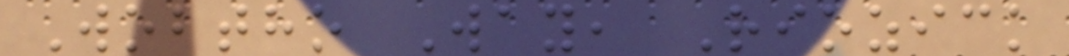Wobtho Way, Riozick
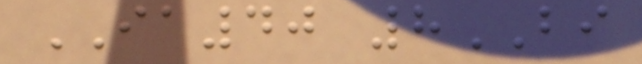IA40 8BI
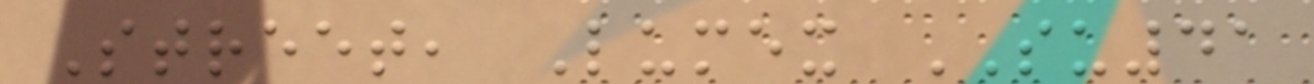Street, Lumex SU41
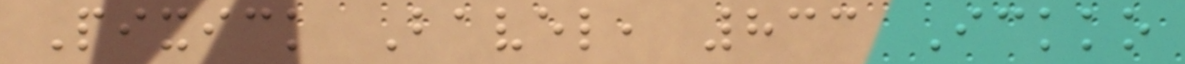Pixick Bavel, 833 Ickko
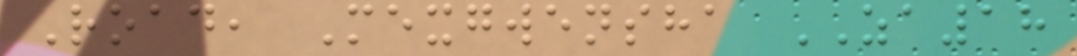Road, Mexgwensha ZA18
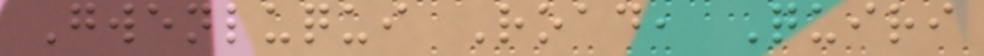Gwenluqui Road, Quiri
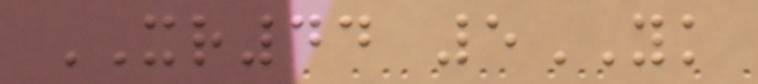XR44 5YK
